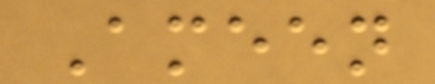Ameen
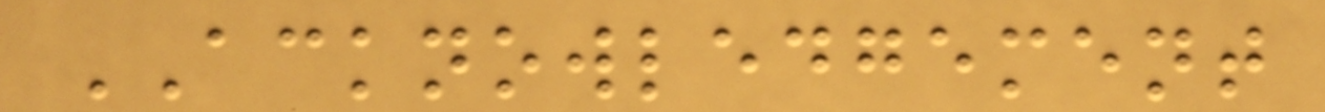ACKNOWLEDGEMENT
